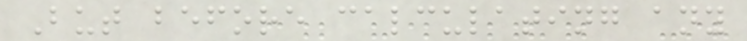But before calculating any
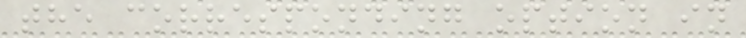the corresponding option in
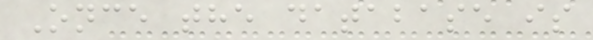Once the database is
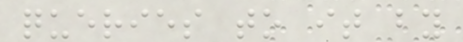queries to it by
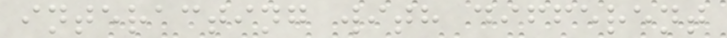interacting with different
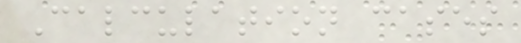Calculation cases
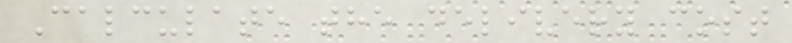Calculate the delivery cost
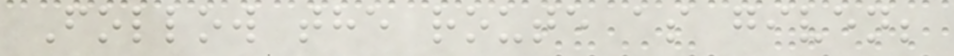Follow the route as given;
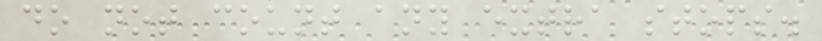do not count any extra stops.
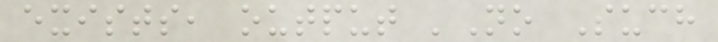exists, output 'No Such
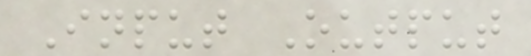Input Output
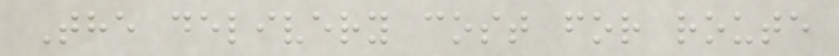The delivery cost for route
